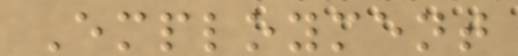Employment
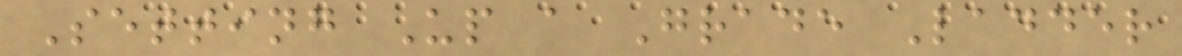Setting Up a Grade Ladder
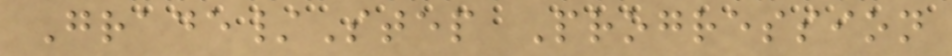Grade/Step Progression
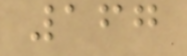167
